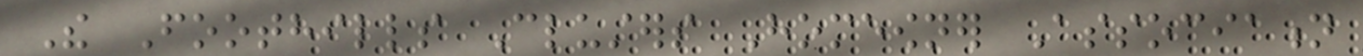The Foothills Clusters Homeowner Association
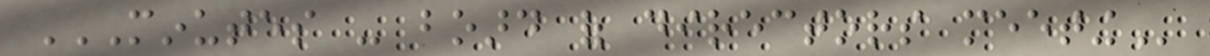MINUTES - BOARD OF DIRECTORS MEETING
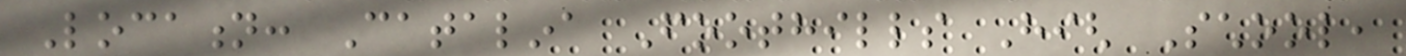Location: Catalina Foothills High School,
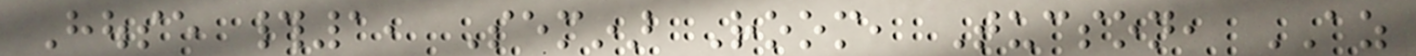House #1, Seminar Room, Tucson, AZ
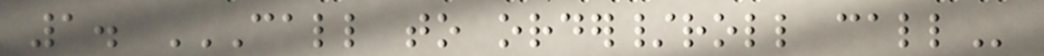1. CALL TO ORDER/ROLL CALL
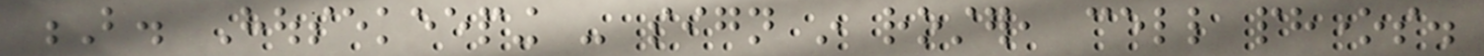B. Housekeeping - sign in roster, cell phones.
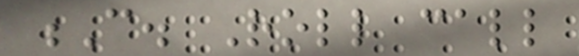C. Roll call
